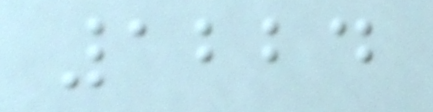1224
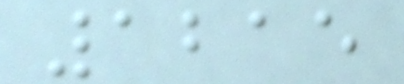1215
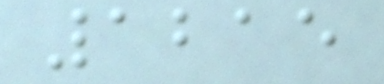1215
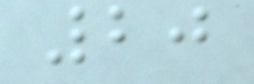20
